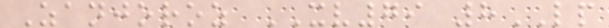Zanjoroz XV79 8LP
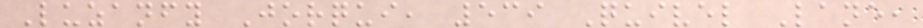Luzanfy Jorqui, 539 Quivel Lane,
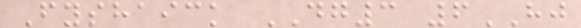Fyshaick DG3 6HJ
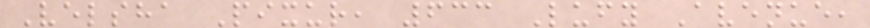Velsha Pixur, 633 Lufy Avenue,
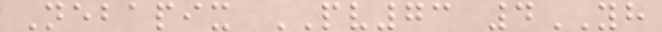Nebapix PV73 4YH
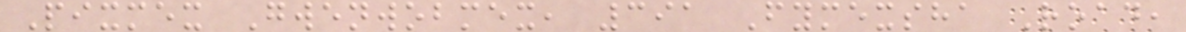Pixmex Gwenwobmex, 391 Fymexsha Road,
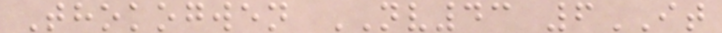Thokogwen NV43 6IT
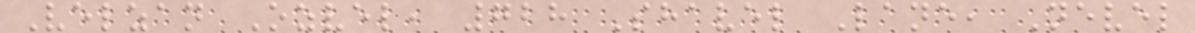Velzan Ozvel, 728 Shavel Lane, Nevel
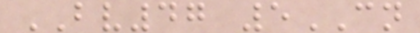BV47 5CN
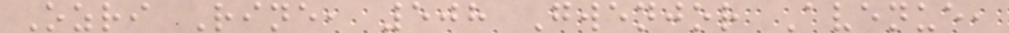Ozri Rine, 508 Gwenjor Avenue,
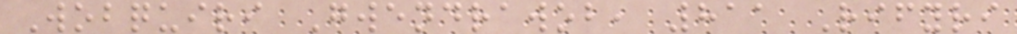Wobquiri Gwendrawob, 811 Rifyri
